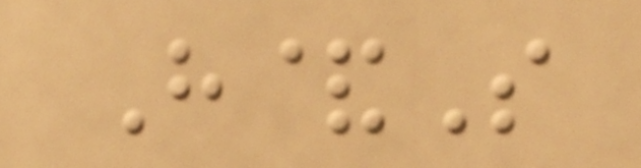H&S
